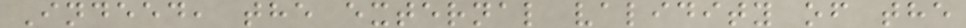Indeed, the external validity of the
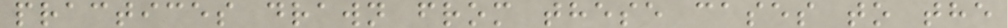practices drawn from these cases to the
